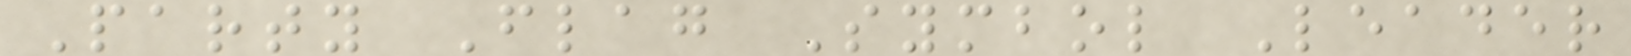Party Flag Symbol Leader
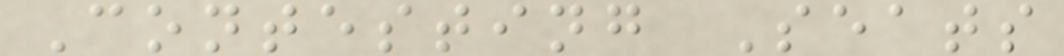Contesting Seats
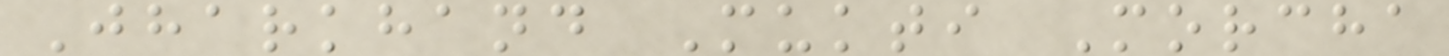Jharkhand Mukti Morcha
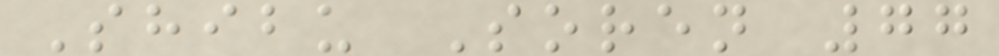Shibu Soren 77
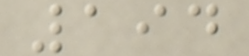194
